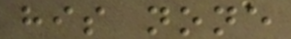his none
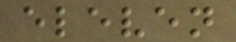eleven
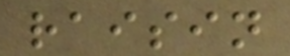raisin
